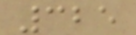325
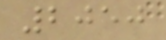2050
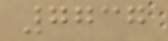7737
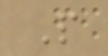P
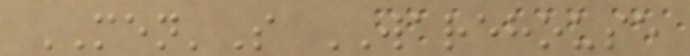MEN'S WAREHOUSE
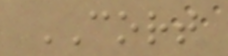CORT
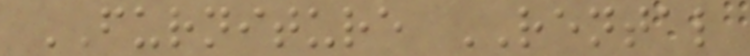FURNITURE RENTAL
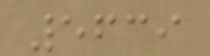5639
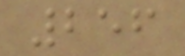256
